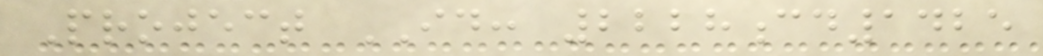Project ID: 2228cd1425
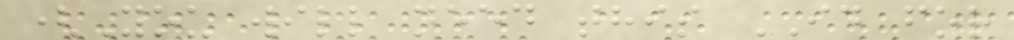(You will need this ID for
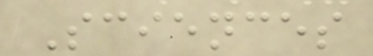Sciences
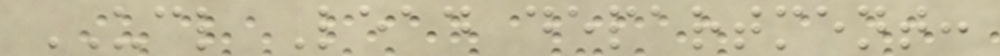UCL Lead department:
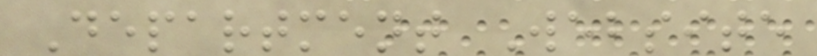Department Website
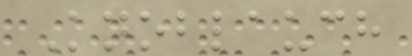Knoblauch
